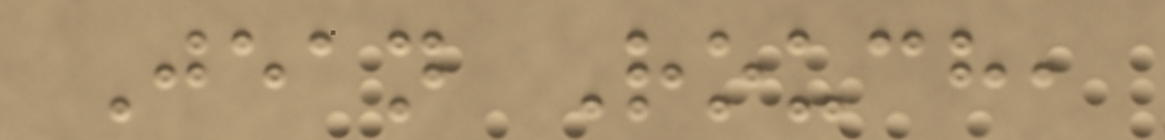Jean Rouch,
